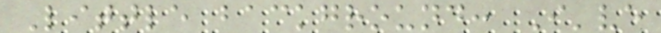Little background: I've
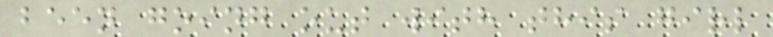been going out with this girl
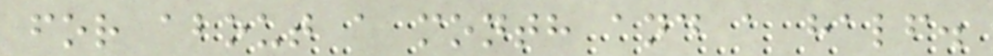for about a month and a half.
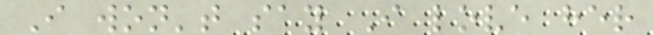I won't say I love her
